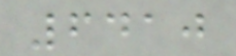6410
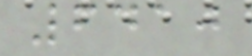6410
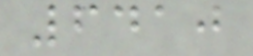6410
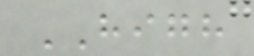HIGH
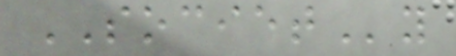SOCIETy
